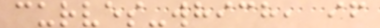curves-which, if
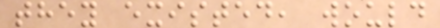they existed, would
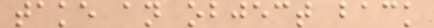take an object back
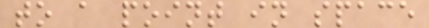to a point in space
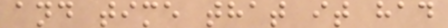and time that it had
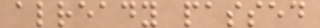already passed
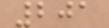201
